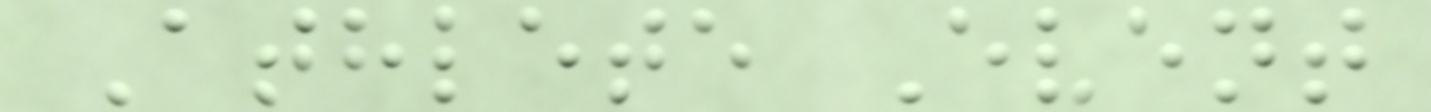Athlete Event
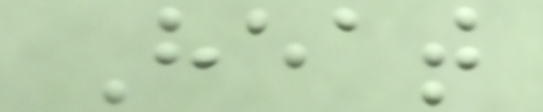Heat
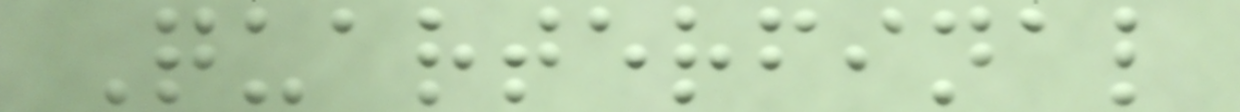Quarterfinal
